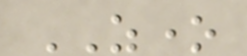ZONE
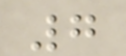7
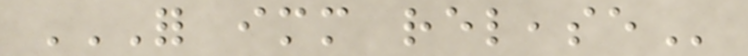FOR IMMEDIATE RELEASE
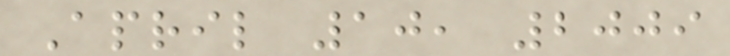April 10, 2009
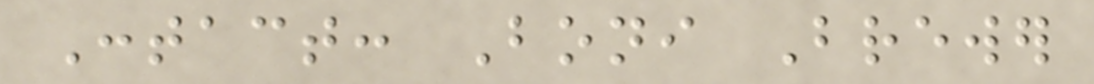Contact: Boni Brewer
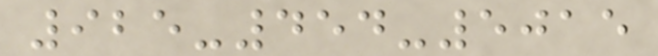925-454-5015
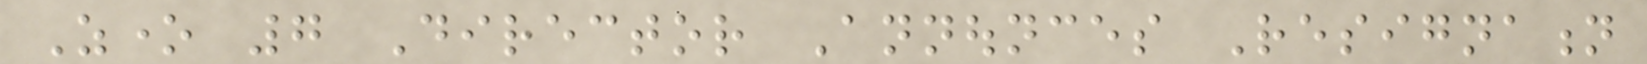Zone 7 Director Announces Resignation
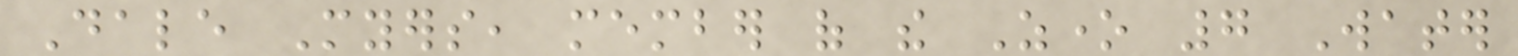Dale Myers, member of the Zone 7 Water
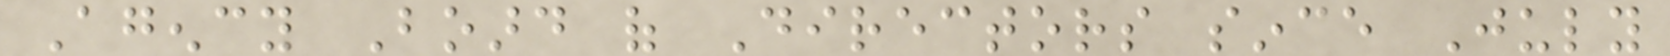Agency Board of Directors since July
